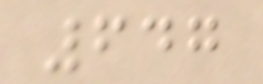647
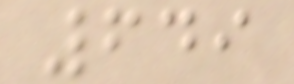649
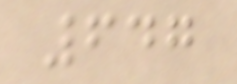647
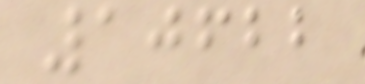10622
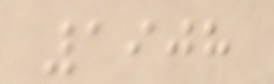1908
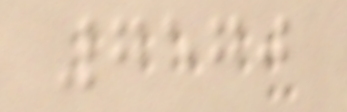7570
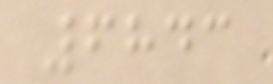6843
